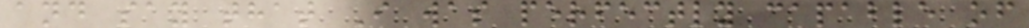and say that I was perfectly capable of
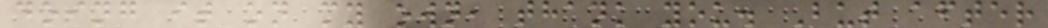doing it on my own, thank you. But after
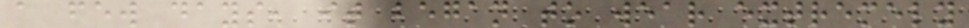a few days, it began to wear extremely
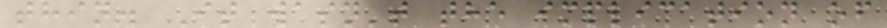thin. It wasn't the implication of
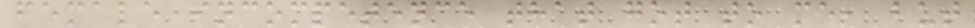female incompetence that got to me, but
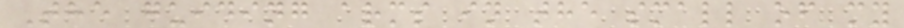The guiding arms in the small of my
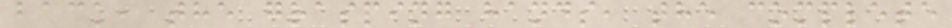back, the grasping hands, the complete
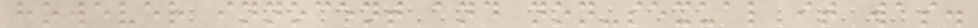however innocent and non-sexual it was.
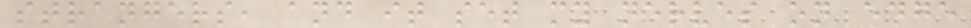strangers, and it set my nerves on edge
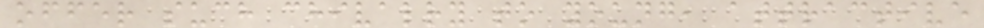offer such chivalry to young, attractive
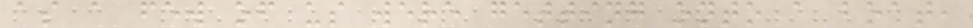as a few of us were getting onto a boat,
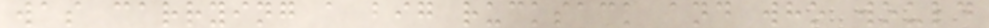was carrying a big rucksack and who would
